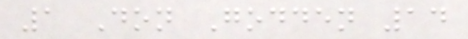1 Don Godden 14
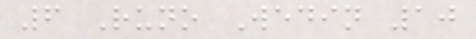6 Runo Wedin 10
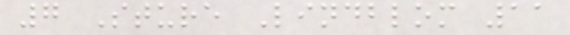7 Sture Lindblom 11
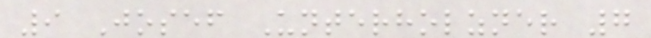9 Josef Unterholzner 7
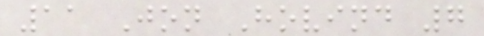11 Jon Hovind 7
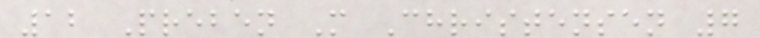12 Preben M Christensen 7
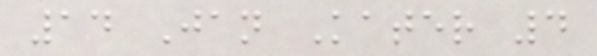14 Jan Kater 4
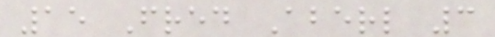15 Fred Aberl 3
